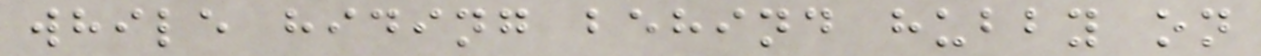while hiding behind hubby on
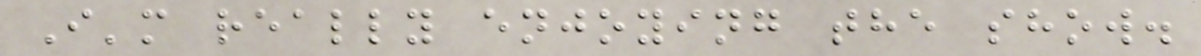I'm really enjoying the show.
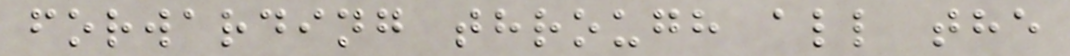forwarding through all the
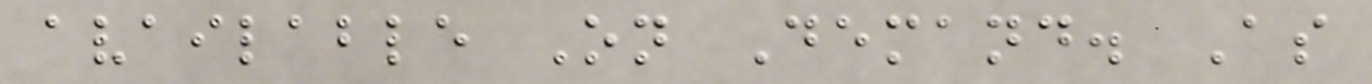available On Demand. As
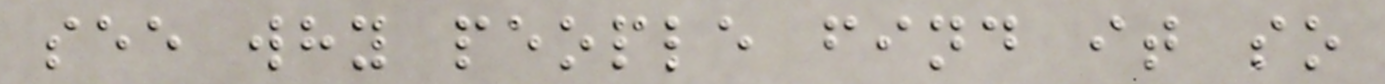see why people find it so
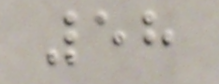58
